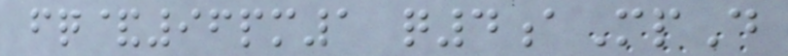fq&96pm1 q4aMpD
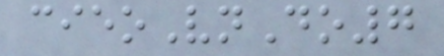cieoVnDo7
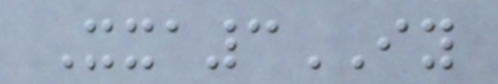Xxa3IY
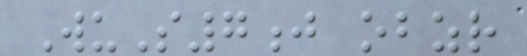WuS7j obzr
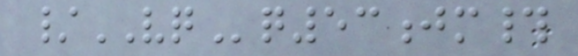/VQq53jm#
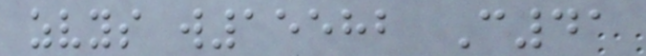zvys w15582 C41
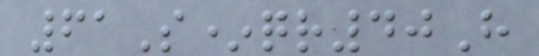61S*qr40H
